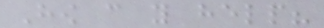How can you help?
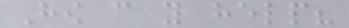How can you help?
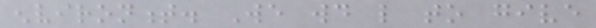environment. We would like to give
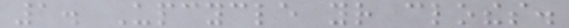1. Upcycle your clothes.
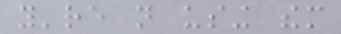you're not using them
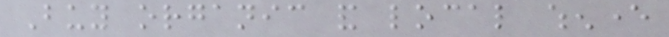Buy organic and local whenever
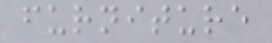furniture
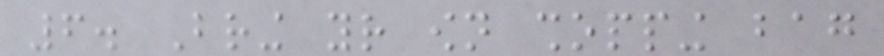6. Bring your own shopping bag
